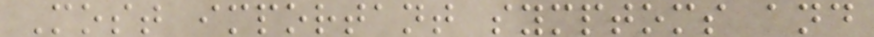Most important symptoms and
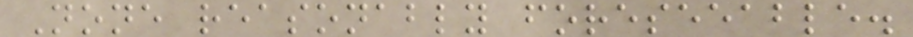None reasonably foreseeable.
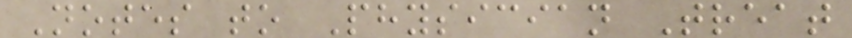Notes to Physician Treat
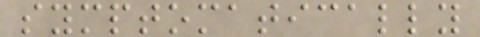symptomatically
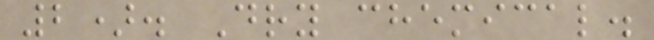2). Dry chemical.
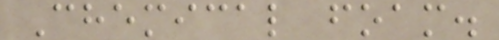Chemical foam.
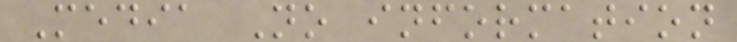Media No information
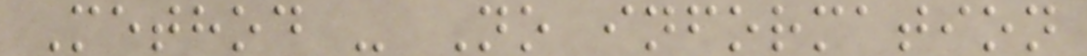Method - No information
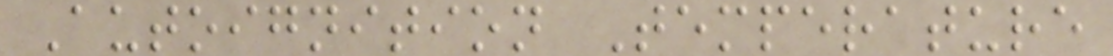Autoignition Temperature
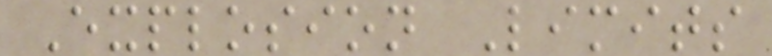Explosion Limits
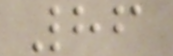86
